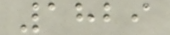1829
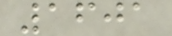1601
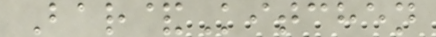Bar&Kitchen
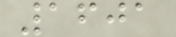1601
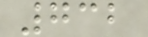732
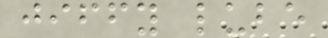jiffy lube
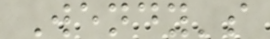Wendy's
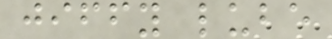jiffy lube
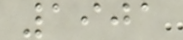1901
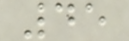45
